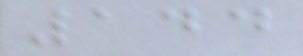144
